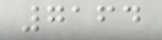7164
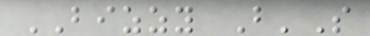BIZZY B'S
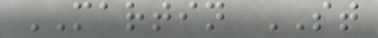MARTIN ST
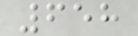658
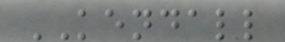KENDALL
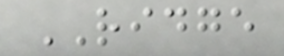RIDGE
